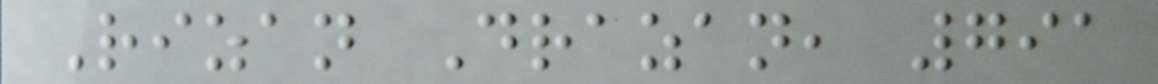Rizan Drazan, 791
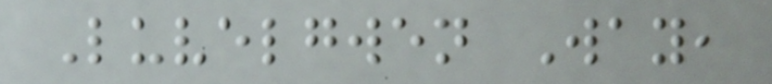Luvelgwen Way,
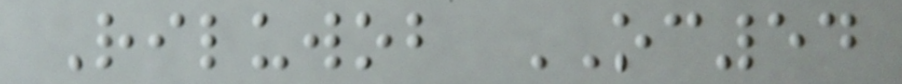Riluwob OC54
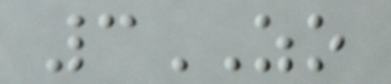3ZO
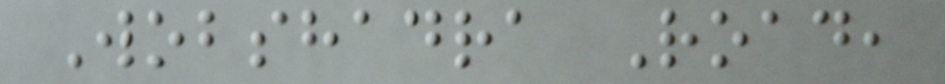Wobshadra Road,
